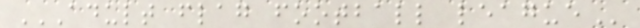ADULT FLAG FOOTBALL LEAGUE
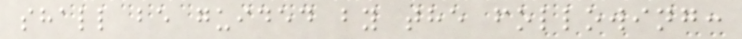shall be guided by the following:
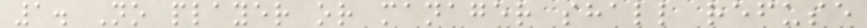1. No player or manager shall refuse
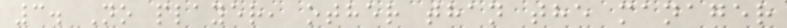3. No player, other than the manager
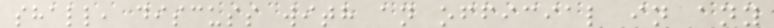shall, discuss with an official in any
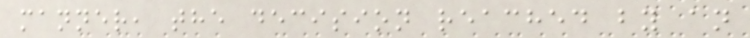manner, the decision reached by an
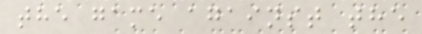the game against the
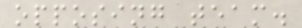opposing team.
